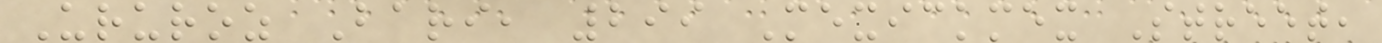Ururoz Bari, 299 Mexickmex Street,
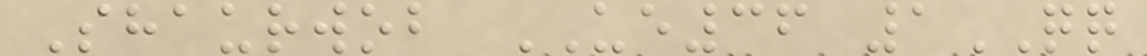Shaurwob UE36 1QQ
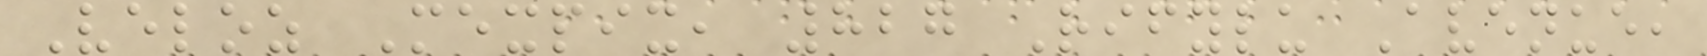Veloz Mexpix, 827 Rifylu Avenue,
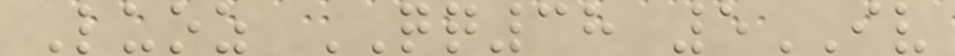Luoz QQ38 5IV
